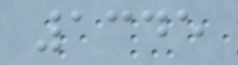1345
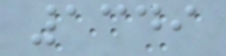1349
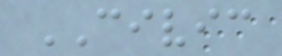CIVIC
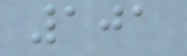101
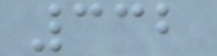332
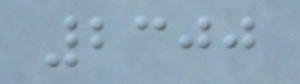2300
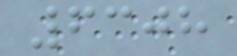6308
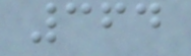364
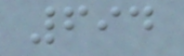694
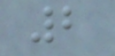2
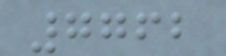7762
